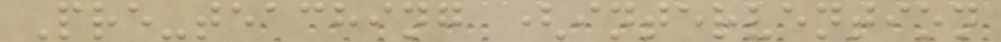Pre-teaching (intervention
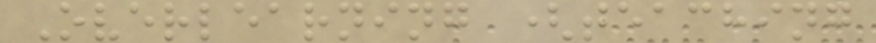Overlearning (teaching
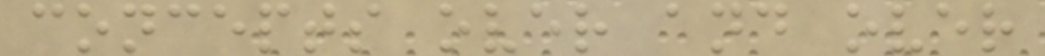concepts over and over
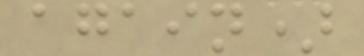again)
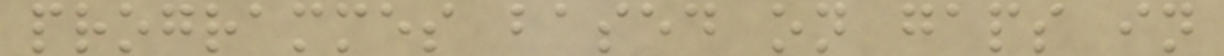programmes based on gaps in
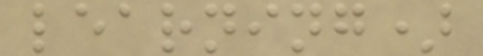learning)
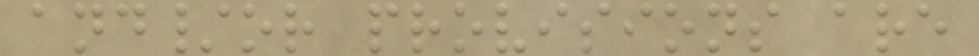and/or provisions are
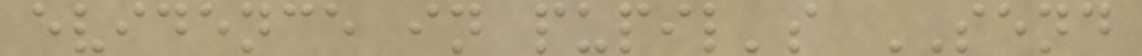evidence in pupil's SEND
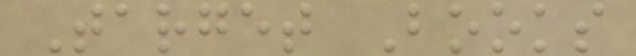Target Books
